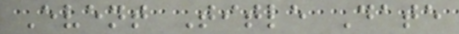Event Title Date
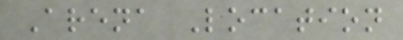Arena Location
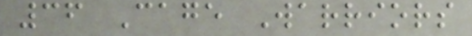36 Cage Warriors
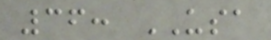36: USA
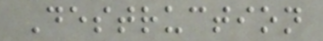Destruction
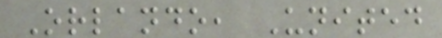Orlando, United
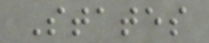States
